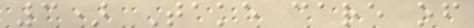3) Take care of
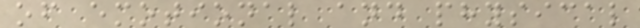of emotional and physical
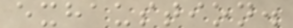exhaustion.
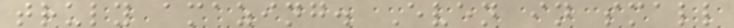truly amazing. Even in small
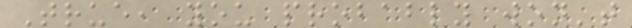True, you probably won't
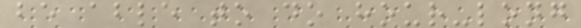be able to do hour-long
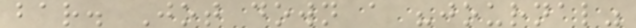bar. Jot down a "journal"
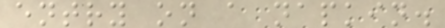entry on a napkin.
